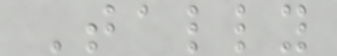Tally
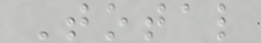Total
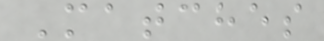Matches
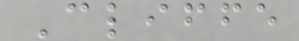Cliffe
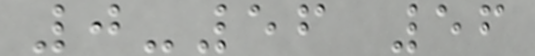0-56 56
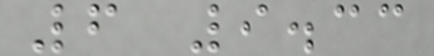6 9.33
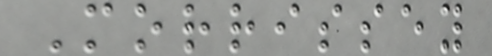Morrissey
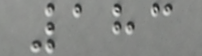183
